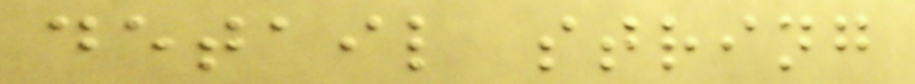detail string
